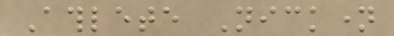Athlete Nickname
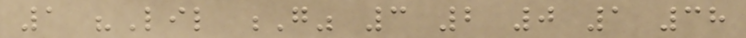1 "Lil G" 3 2 0 1 38
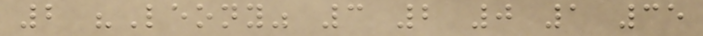2 "Leony" 3 2 0 1 35
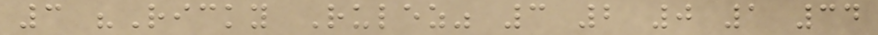3 "Ricky Rulez" 3 2 0 1 34
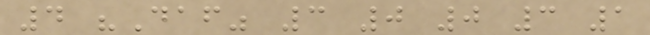4 "Daf" 3 0 0 3 1
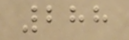288
